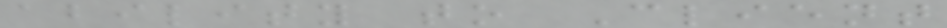ability to Client
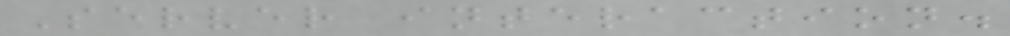Server interaction.
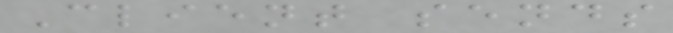Client sends
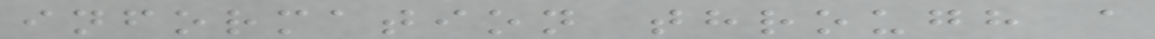information through a
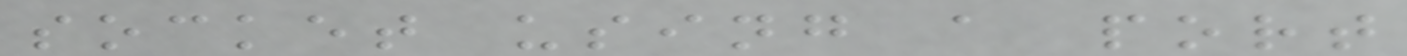socket using a port
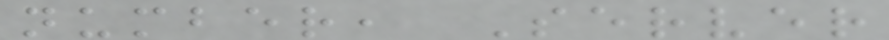number, Server
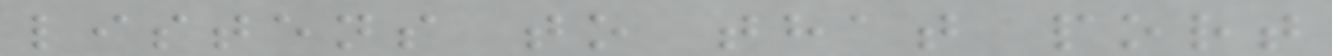listens to that port
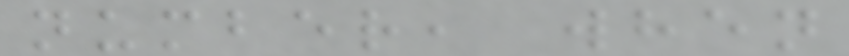number, when
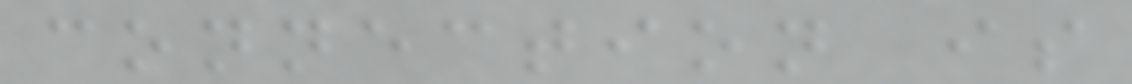connection is
